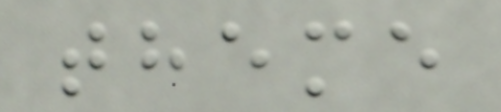theme
